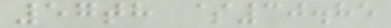57th $30.85
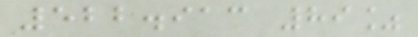522.913 89%
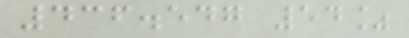436.547 54%
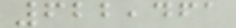622,461
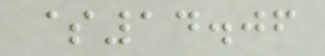$14.06
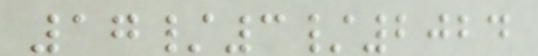17/3/2024
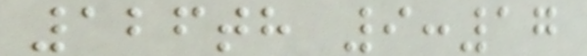126th 9:17
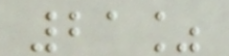21%
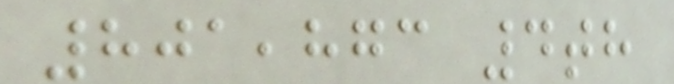801,873 4th
